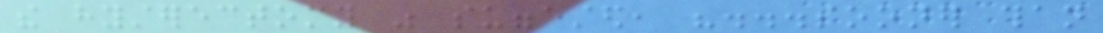the hysterectomy was suggested, "...sooner than
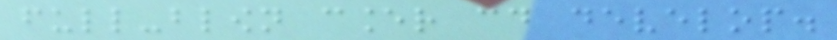full-blown cancer could develop.
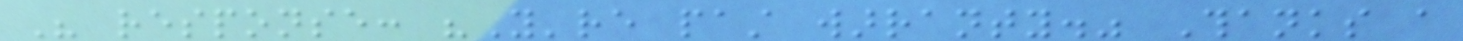His response: "You're past warranty." Thanks a
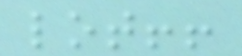lot!!
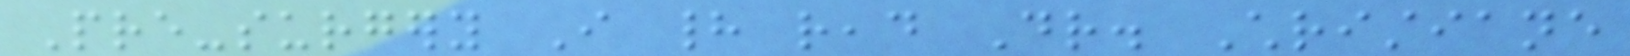Pre-surgery I had read Dr. Christiane
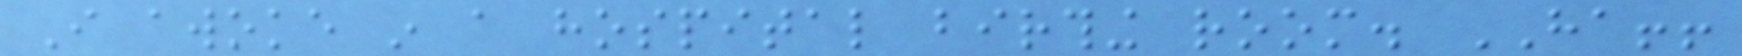I awoke in a hospital birthing room. HA!!
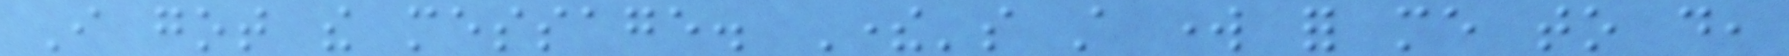I got the message. There's still work for me to do,
